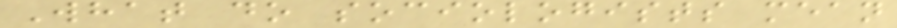What do sociologists mean
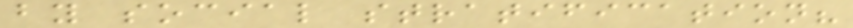by social stratification?
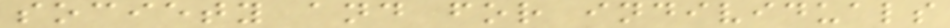society and for individuals
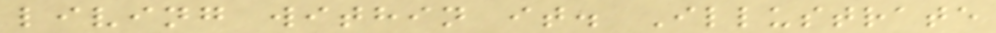living within it. Illustrate
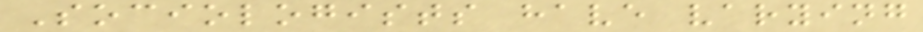Sociologists have varying
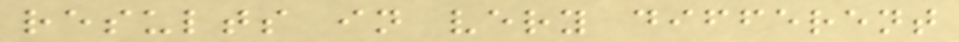results in very different
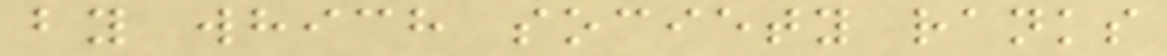by which society ranks
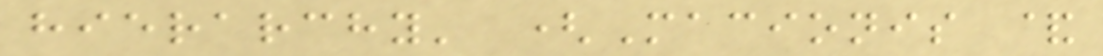hierarchy' (Macionis &
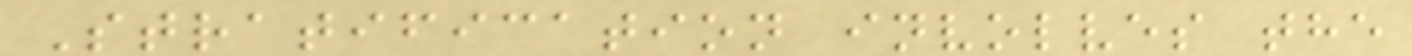Stratification involves the
